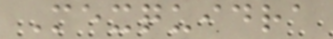Mexquidra
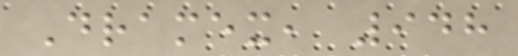Dramex, 948
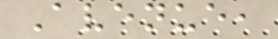Avenue,
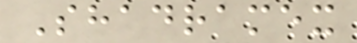Shadramex
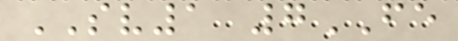SV1 7FE
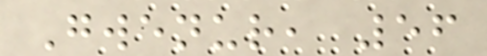Gwenur, 56
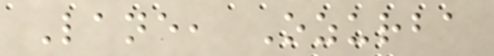Lane, Ozurba
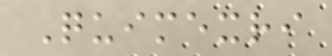Quimexri
